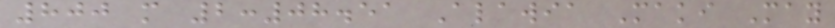800 m 2:08.51 Alawia Maki May
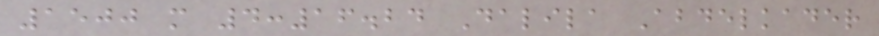1500 m 4:16.24 Dalila Abdelkader
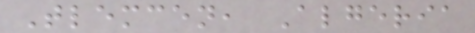Tlemcen, Algeria
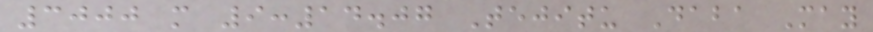3000 m 9:14.07 Tejitu Daba May
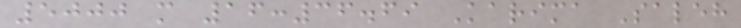5000 m 16:36.69 Karima Saleh
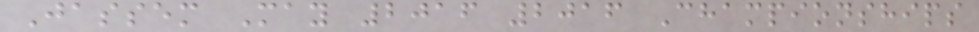Jassem May 2016 2016 Championships
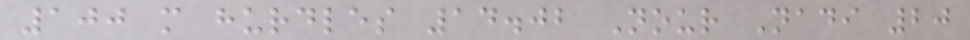100 m hurdles 14.02 Nour Nadi 20
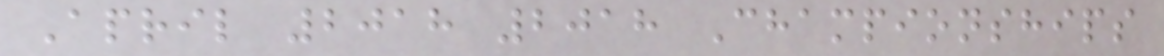April 2018 2018 Championships
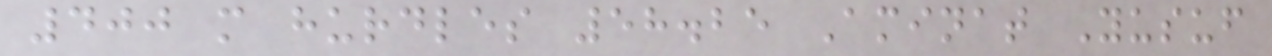400 m hurdles 58.25 Aminat Yusuf
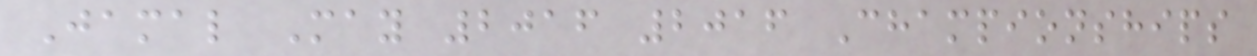Jamal May 2016 2016 Championships
